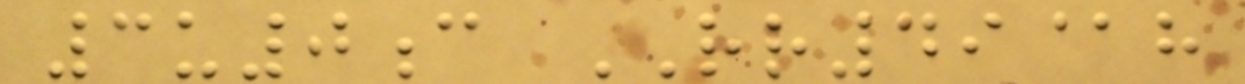3u0c RR49@h
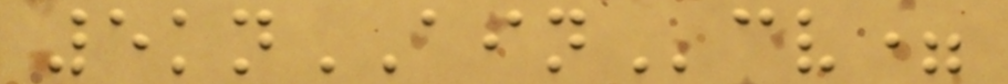5knAINcv=
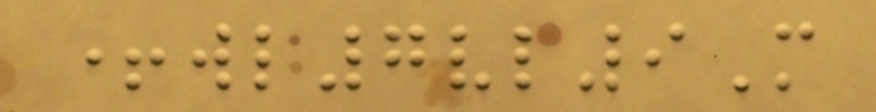+wl7vl9M
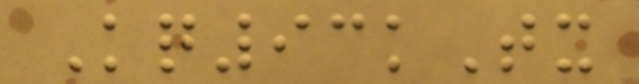Kq93kTx
